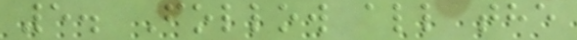5. Follow all the
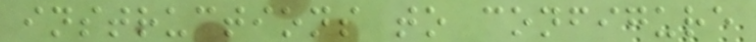instructions to configure
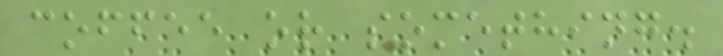coffee or something.
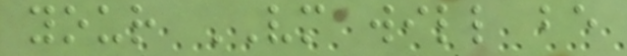your VM will be
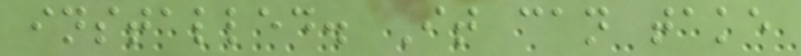installed. It can take
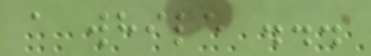a while ...
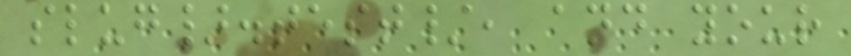slug}.test/, and your
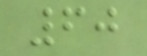60
